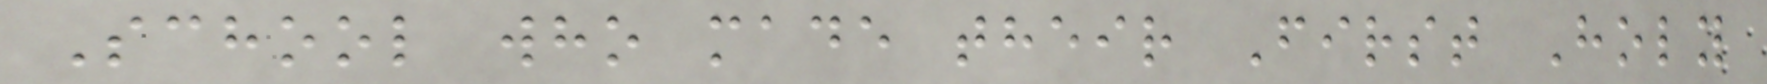School who made their First Holy
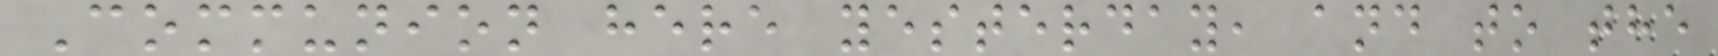Communion here yesterday, and to the
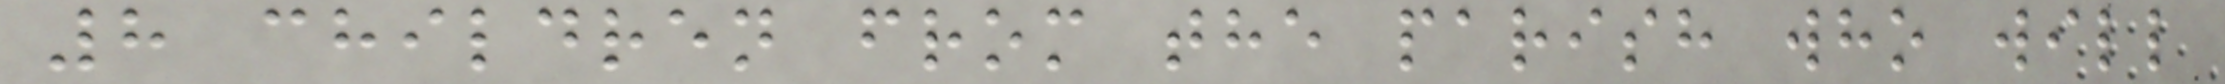8 children from the parish who will
